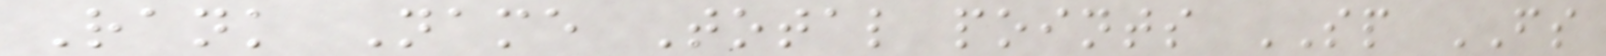Rank Name Total points SP FS
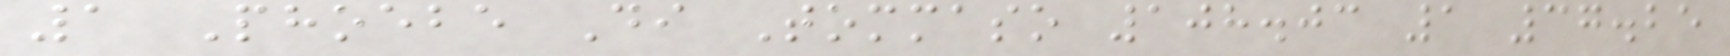1 Phoebe Di Tommaso 108.03 1 37.25
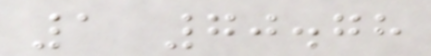1 70.78
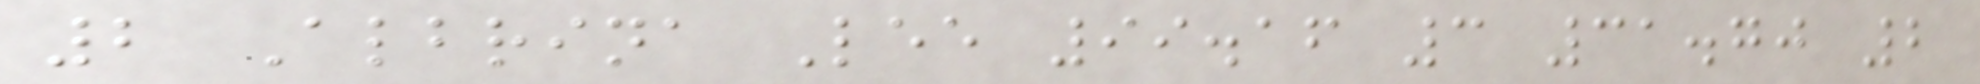2 Albrina Lee 99.16 3 31.70 2
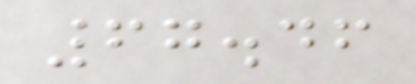67.46
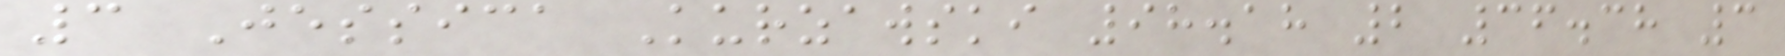3 Jessica Kurzawski 98.18 2 36.38 3
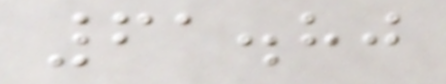61.80
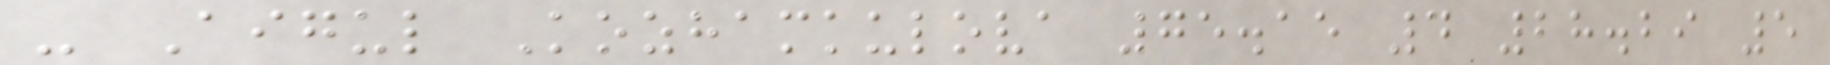- Aigul Kozhamkulova 75.15 4 28.29 5
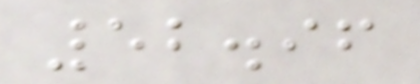52.96
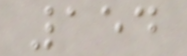154
